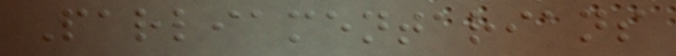Parliamentarians
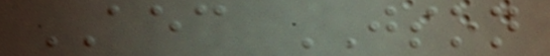AEC JSON
